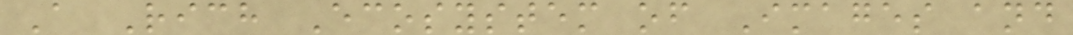A Rich Ecosystem of Images and
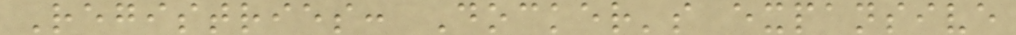Registries: Docker's expansive
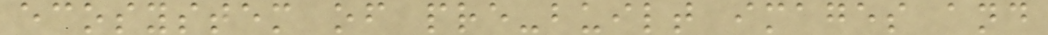ecosystem of pre-built images and
